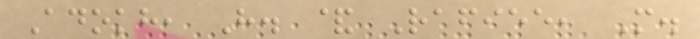Adokh, H. & Rafiee, M.
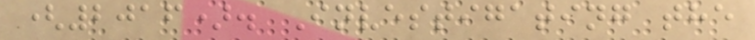(2016). Investigating the
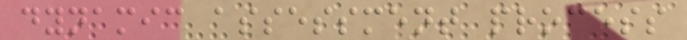dynamic assessment process
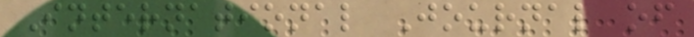International Journal of
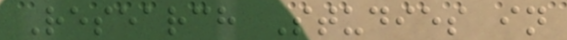Research Studies in
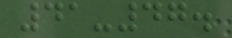41-47.
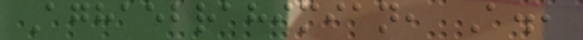Aghaebrahimian, A.,
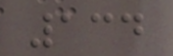134
